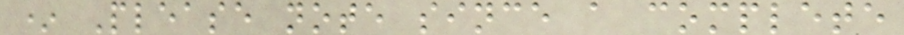* Please note since a complete
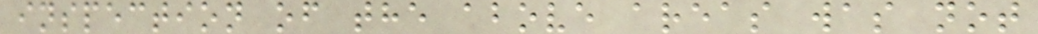inspection of the above areas was not
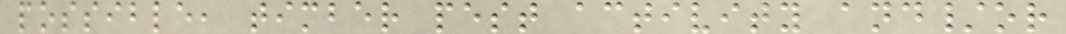possible, timber pest activity and/or
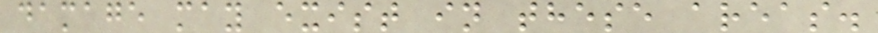damage may exist in these areas.
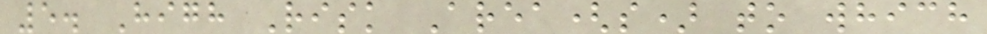5. High Risk Area(s) to which
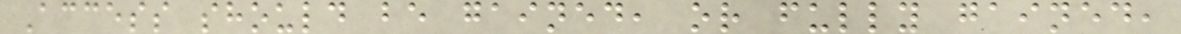Access should be gained, or fully gained,
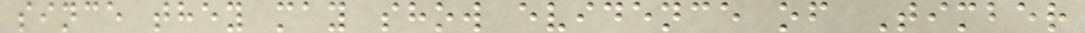since they may show evidence of Timber
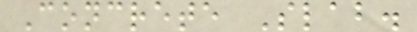Concrete Slab.
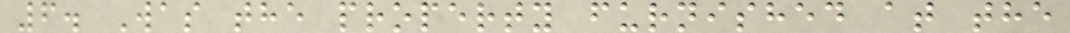6. Was the property furnished at the
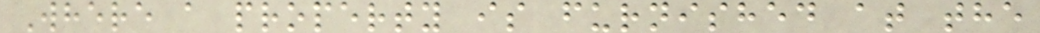Where a property is furnished at the
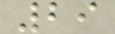29
